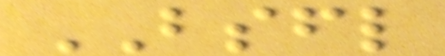BSFL
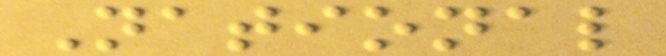National
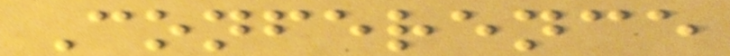Conference
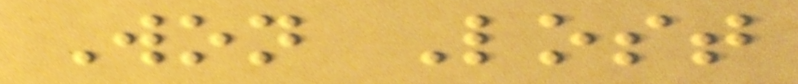Won Lost
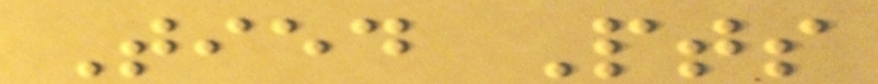Tied Pts
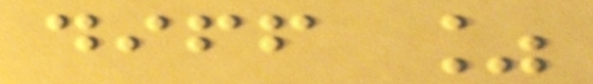diff %
